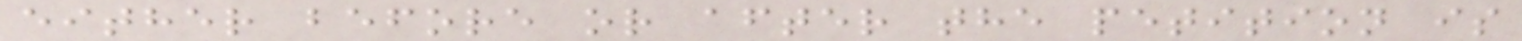either before or after the petition is
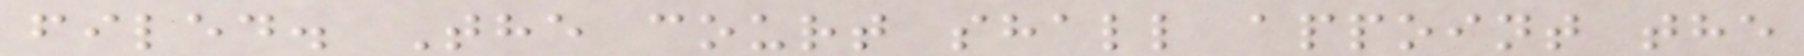filed. The court shall appoint the
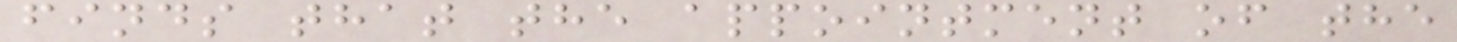finds that the appointment of the
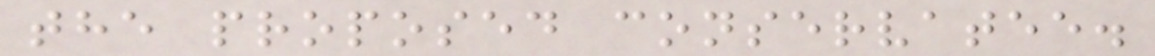the proposed conservatee.
